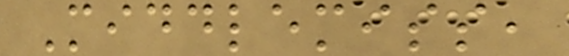Middlemiss,
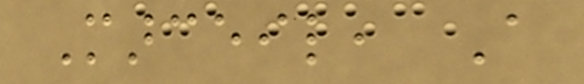Marceil, A
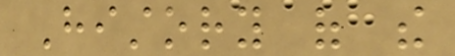History of the
